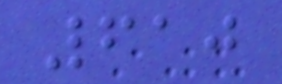610
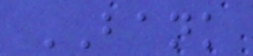BANK
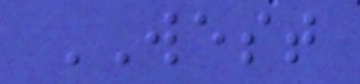WEST
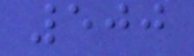500
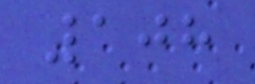108
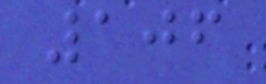106
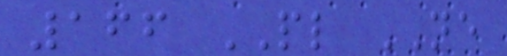166 PL NE
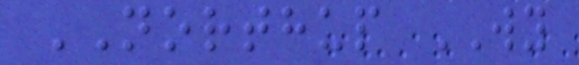NORTHUP WY
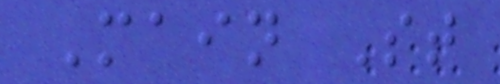Main St
